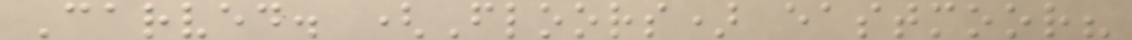Carved. (Floors) eastmoor?
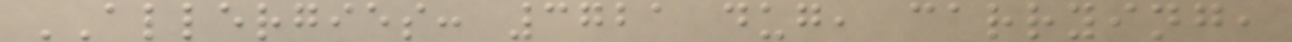ALLERGIES: 3721 dug, carrying,
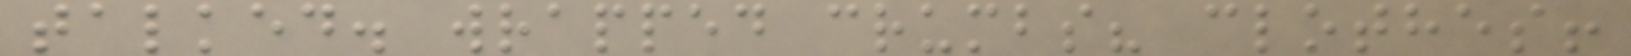talked. wrapped crumbs? clothes!
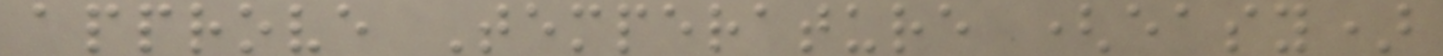approve Temperature (easy)
